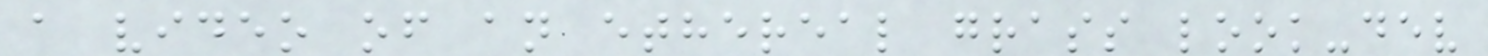a video of an ethereal grass look-dev
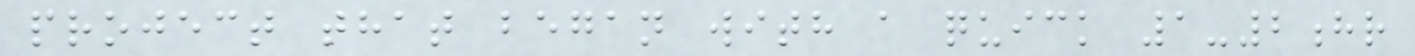project that began with a quick 1-2hr
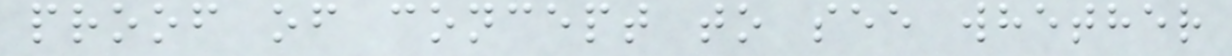proof of concept to see whether
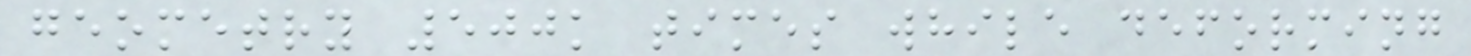geometry 500k times while deforming
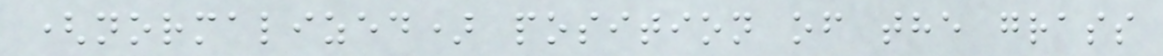(normalized) position of the grass
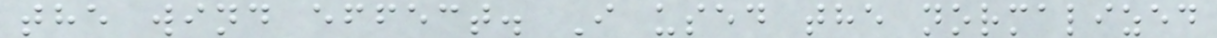the wind effect. I used the normalized
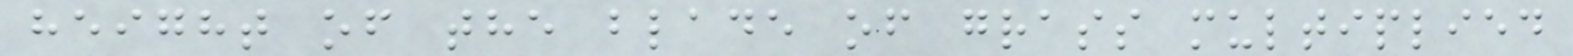height of the blade of grass multiplied
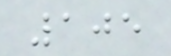105
